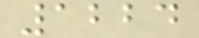1224
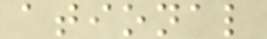ational
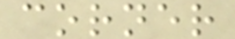corner
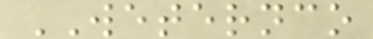WETERNCO
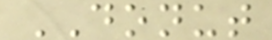DONUT
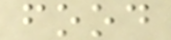food
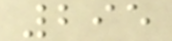295
